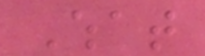What
